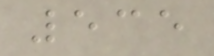535
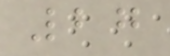27
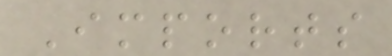Imports
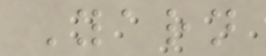Yarn
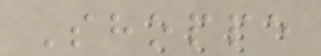Shoppe
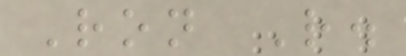Ron R.
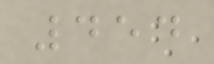454
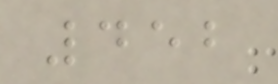452
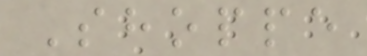Shoppe
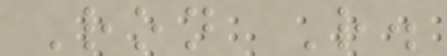Ron R.
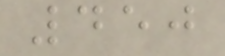450
